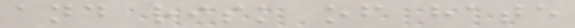and risk of hate
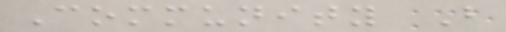Community B
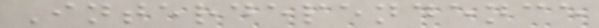Interdependence
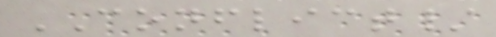CONFLICT/
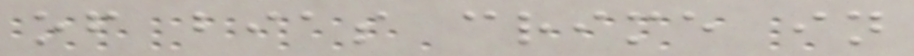of bias crime in
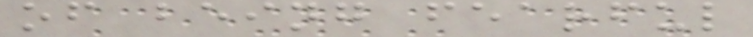of being fearful
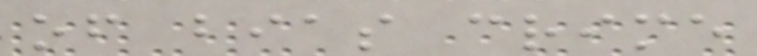of bias crime
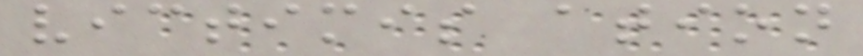victimis ation
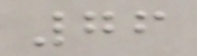76
